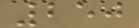250
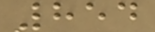854
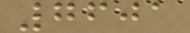7601
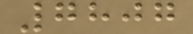7807
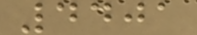4401
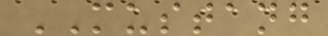MUSTANG
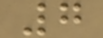7
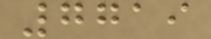7719
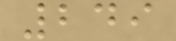249
